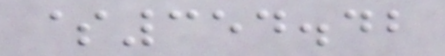$354.42
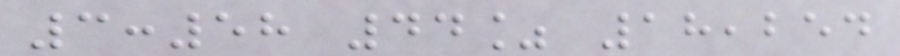3:58 44% 18,254
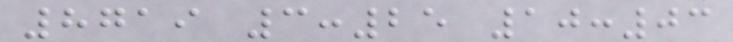8719 3:25 10:03
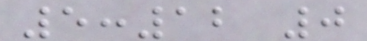5:12 0
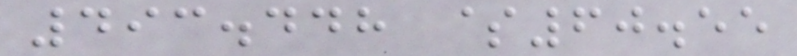493.448 $60.55
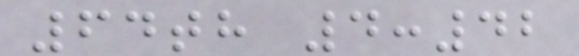64th 4:42
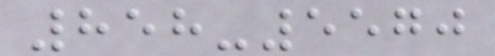858-5570
